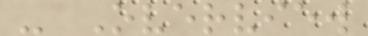- Overview
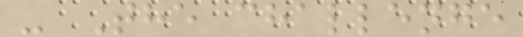- The challenge
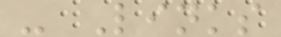- Links
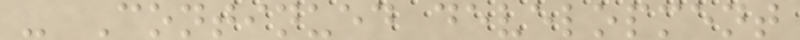- Continued development
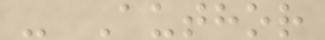- Author
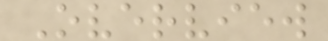Overview
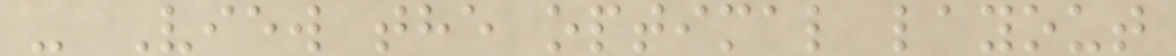- View the optimal layout
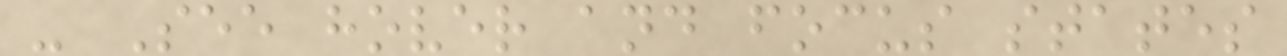- See hover and focus states
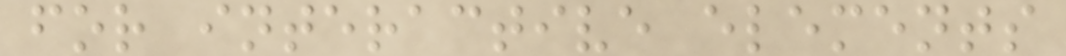for interactive elements
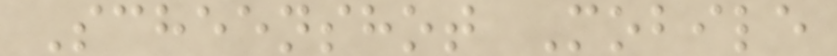Scheenshot Mobile
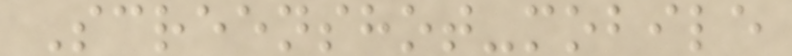Screenshot-mobile
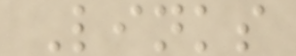Links
